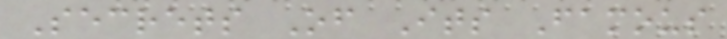Secrets Of Its Famous
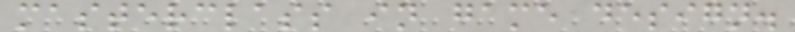masterclass in game design.
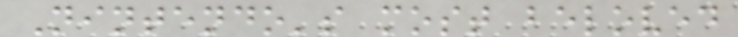Nintendo's most beloved
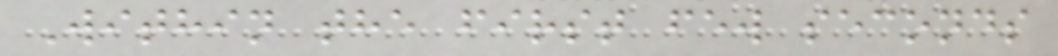Within the first few seconds
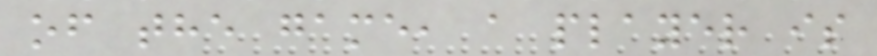of the game, a player is
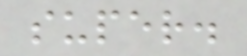super.
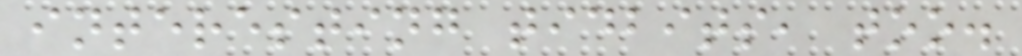interesting tidbits, too.
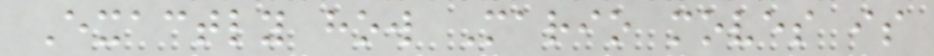Exactly how Mario moves is
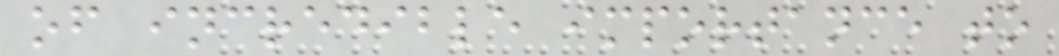of incredible importance to
